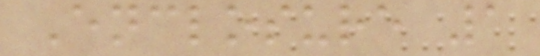Enclosure 1
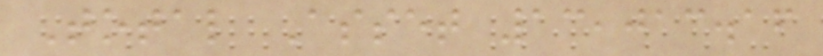Total Asset 13,013.16
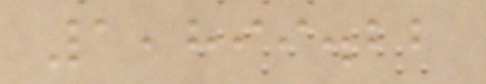1,899.22
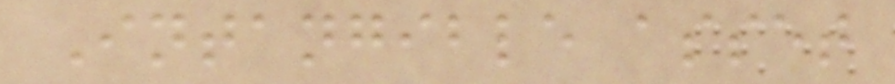Intangible asset
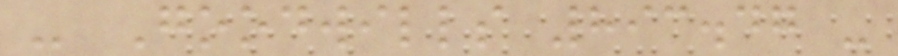- Goodwills 893.47 -
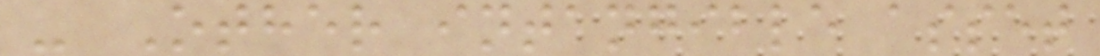- Other intangible asset
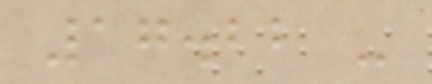17.22 -
